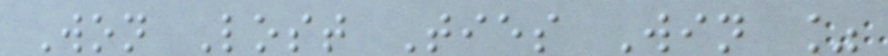Won Lost Ties Win %
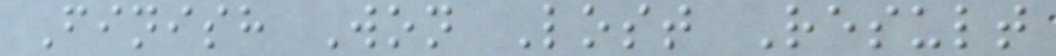Finish Won Lost Result
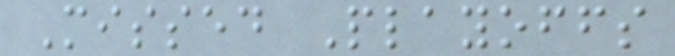Missed Playoffs
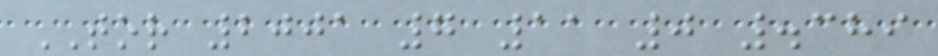TOR 2001 7 11 0 .389
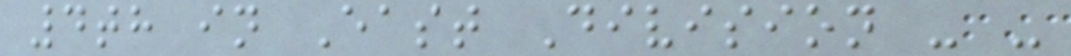4th in East Division - -
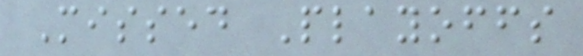Missed Playoffs
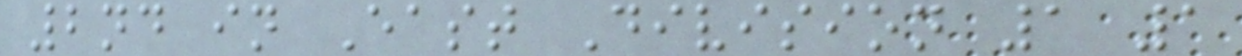2nd in East Division 1 1
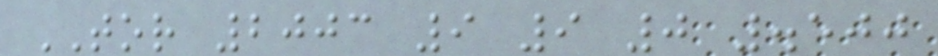TOR 2003 9 9 0 .500
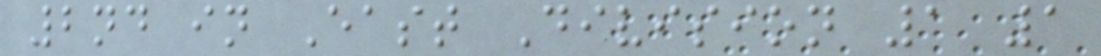2nd in East Division 1 1
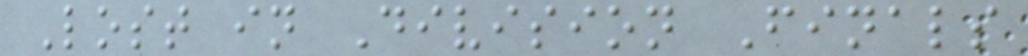Lost in Division Finals
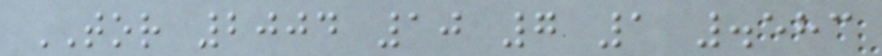TOR 2004 10 7 1 .583
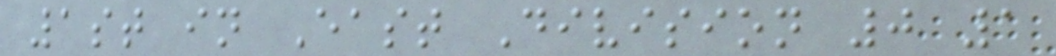1st in East Division 0 1
